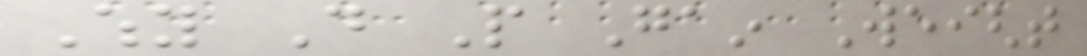Why Do People Gain Weight
